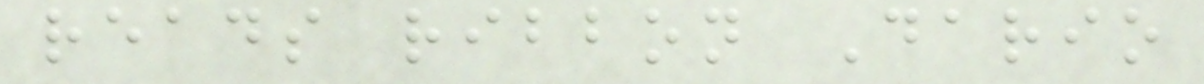reads ribbon Dario
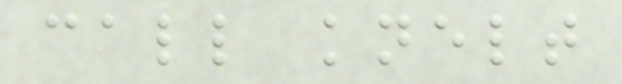call knelt
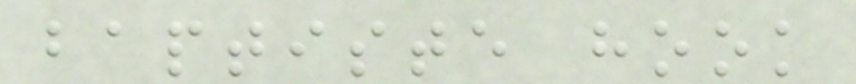baptiste hook
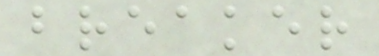breaker
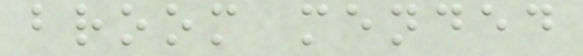broom mended
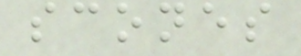scones
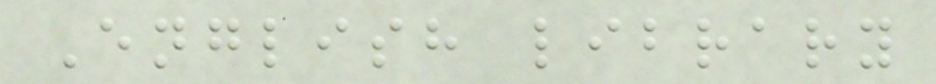English library
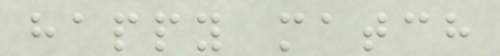happy match
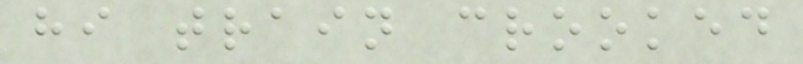hi train crooked
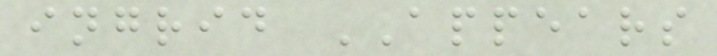ingrid APPEARS
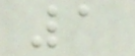1
